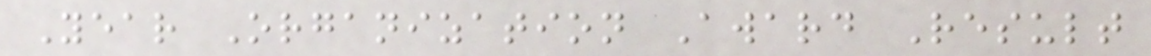Year Organization Award Result
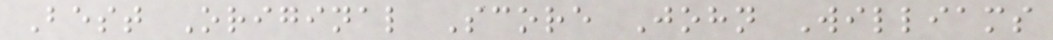Best Original Score John Williams
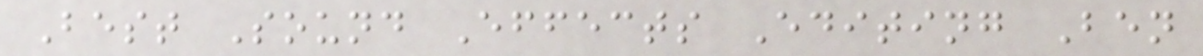Best Sound Effects Editing Ben
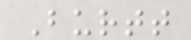Burtt
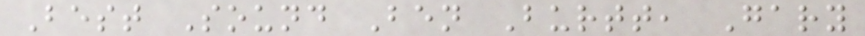Best Sound Ben Burtt, Gary
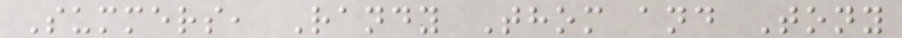Summers, Randy Thom and Tony
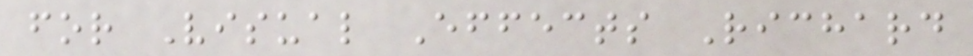for Visual Effects Richard
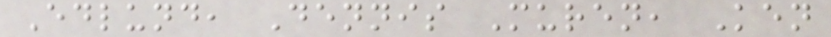Edlund, Dennis Muren, Ken
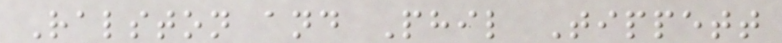Ralston and Phil Tippett
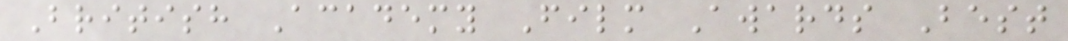British Academy Film Awards Best
